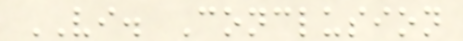VI. Conclusion
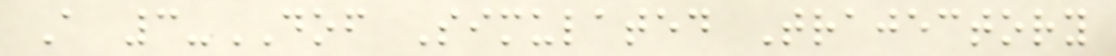A 3-DOF Simulated Trajectory
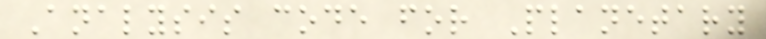Analysis code for Planetary
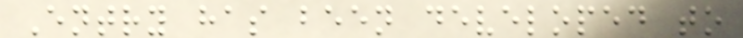Entry has been developed to
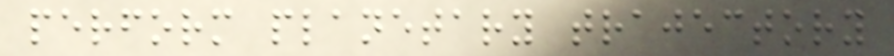perform planetary trajectory
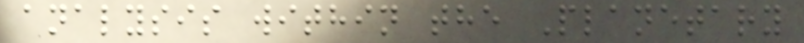analysis within the Planetary
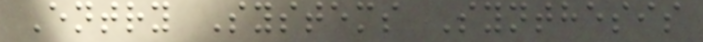Entry Systems Synthesis
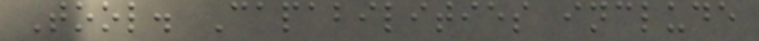Tool. Capabilities include
